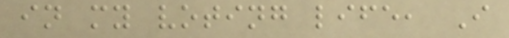in my voting life, I
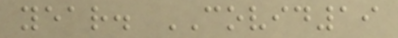year. COVID19
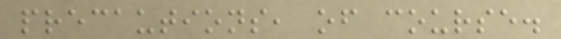precautions, of course.
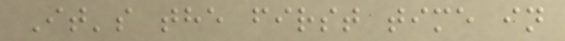It's the first time in
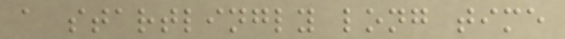a startlingly long time
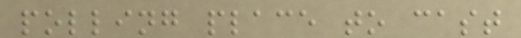polling place to cast
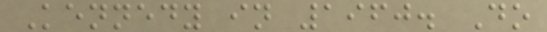Kennedy in 1960. Do
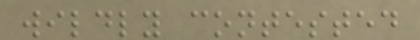wildly contested
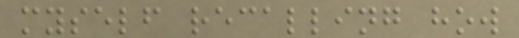myself recalling how
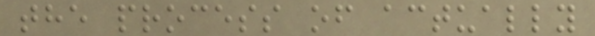the process of actually
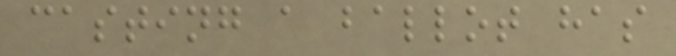casting a ballot has
